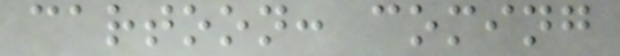cartoon: coming
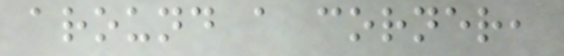around a corner,
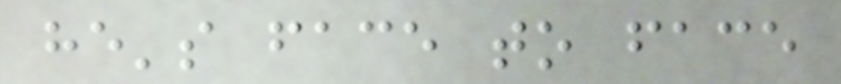he's face to face
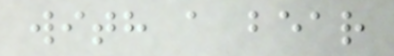with a bear
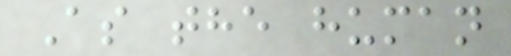As the human
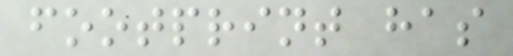footprint has
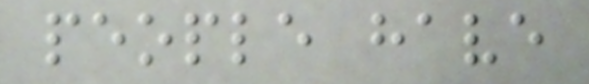people have
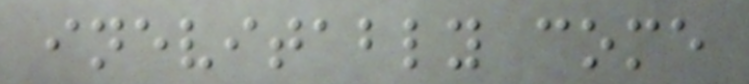inevitably come
